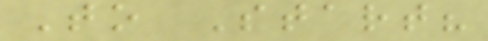To Start?
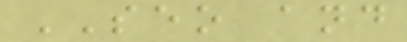SEO and
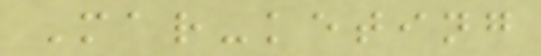Mar-keting
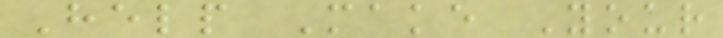Help Make Your
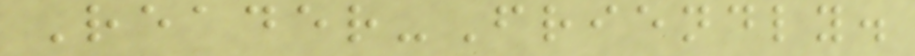Reader-Friendly.
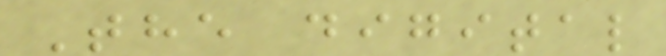The digital
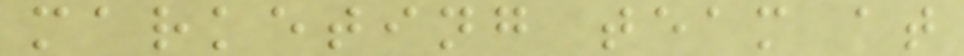marketing team at
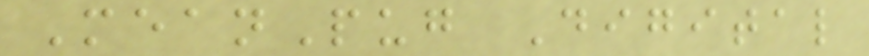MeanPug Digital
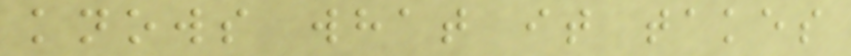knows what it takes
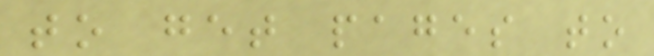to get pages to
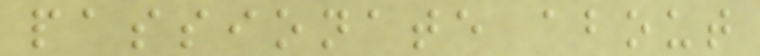passionate about
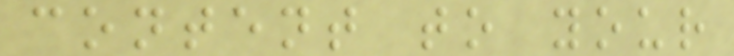content to your
